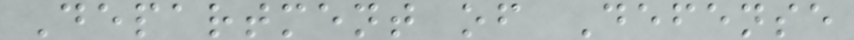Department of Defense
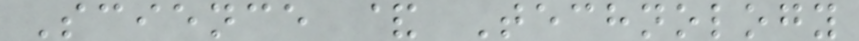Science & Technology
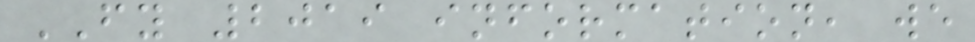FY 2019 information, we
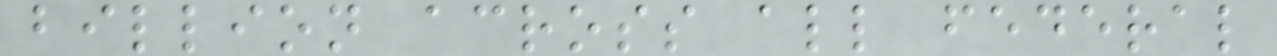billion across all federal
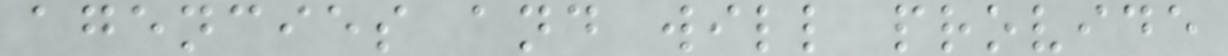agencies and will provide
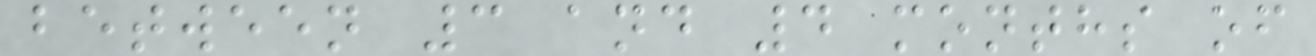between 3 and 4 months of
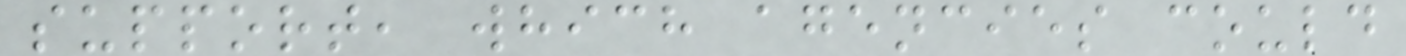support, which agencies could
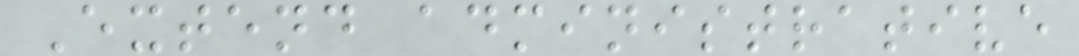Extend administrative
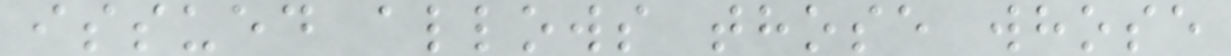issued allows those whose
